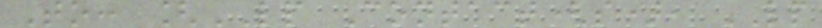To: [LP Contact(s), LP
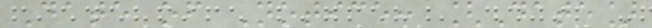Date of Notice: [Date]
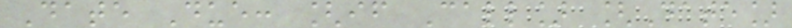Date Due: [if Call] [Date]
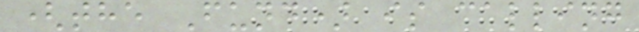(the Fund) is calling
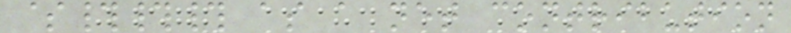$### as a net contribution
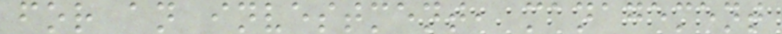for an investment, management
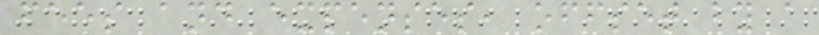fees and expenses, offset by a
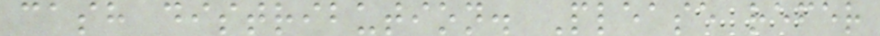cash distribution. Please refer
